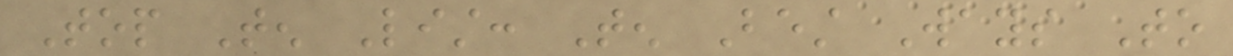Top Ten List: Ten Best Ways To
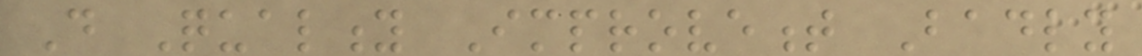Do Quality Improvement Badly
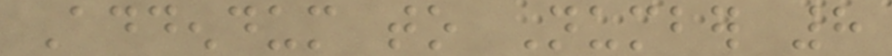Addendum to Number 8
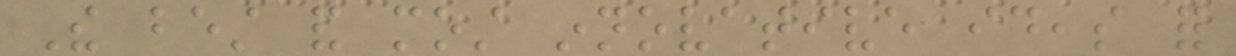The best and most innovative ideas for
